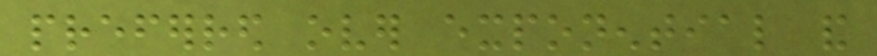preferred over exponential and
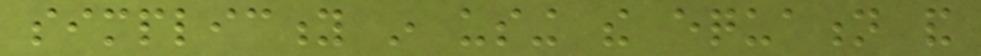simplicity in using the equation and
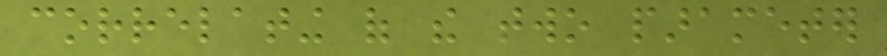correlating of the two parameter
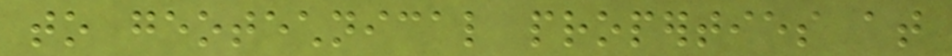to geotechnical properties at
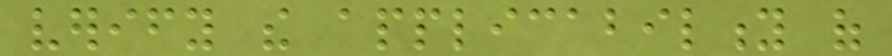verify the applicability of
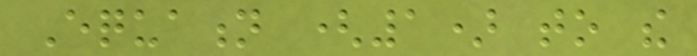Equation (1) to the
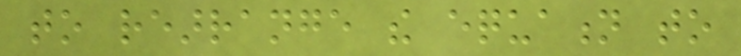to rearrange the equation to
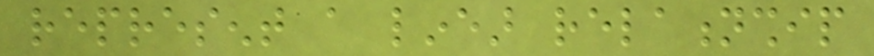represent a linear relationship
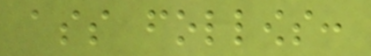ass follows:
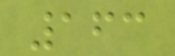163
